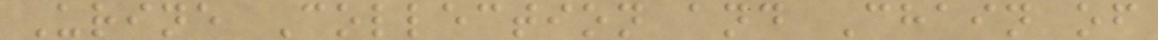Urine Collection and Chain of
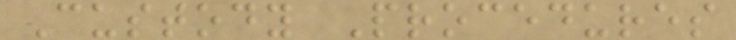Custody Procedures
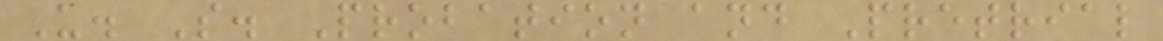U. S. Probation and Pretrial
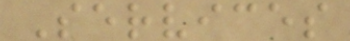Services
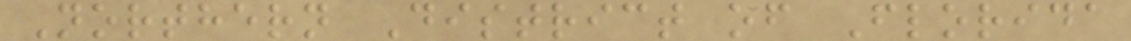Northern District of Florida
